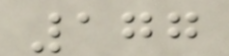177
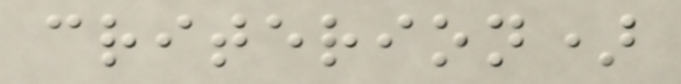criterion)
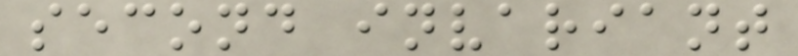second invariant
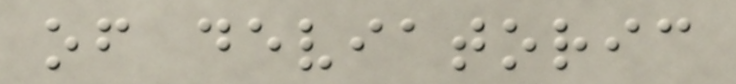of deviatoric
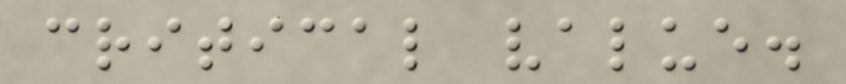critical value.
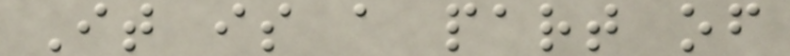It is a part of
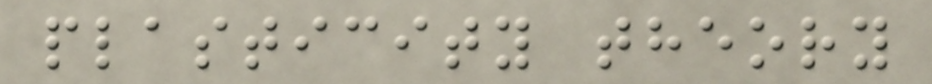plasticity theory
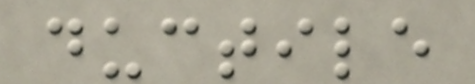ductile
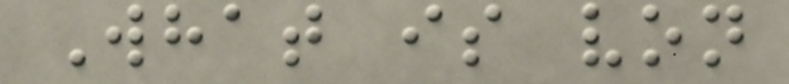What is von
